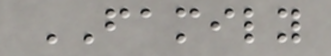FAMILY
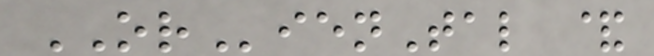ORienTal &
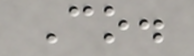Co.
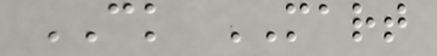CK MART
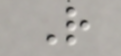R
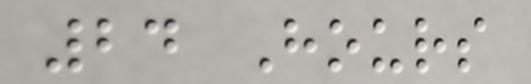24 Hours
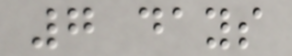7 days
